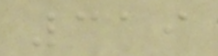319
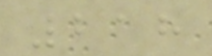218
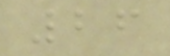26
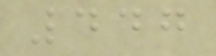447
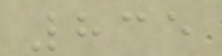835
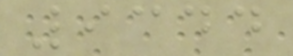9344
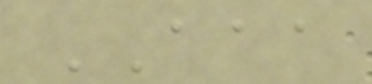AAA
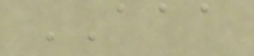AAA
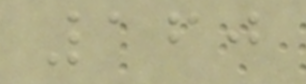160
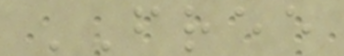FREE
